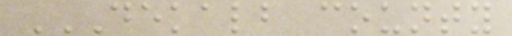DEKALB COUNTY
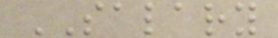SALARY
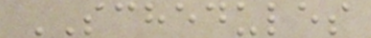SCHEDULES
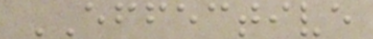EFFECTIVE
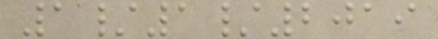1/1/2019
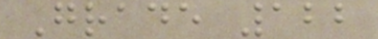Grade 122
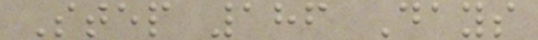Step 186 Days
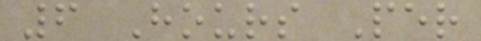6 Hours Per
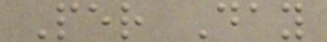Per Day
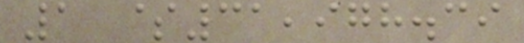1 $31,978.39
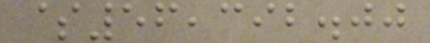$56,392.00
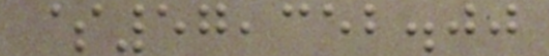$57,352.00
